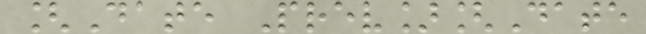[Date Prev][Date
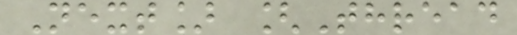Next] [Thread
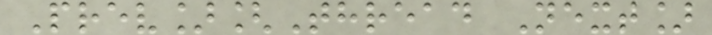Prev][Thread Next]
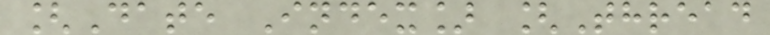[Date Index] [Thread
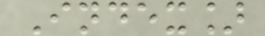Index]
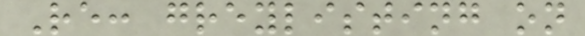Re: greylisting on
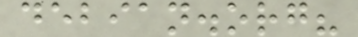debian.org?
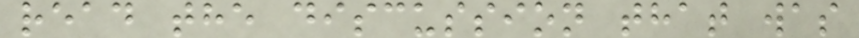read the discussion that was
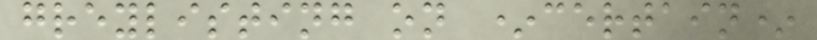greylisting on *certain*
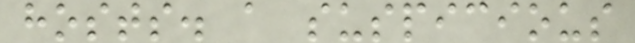hosts. a suspicious
